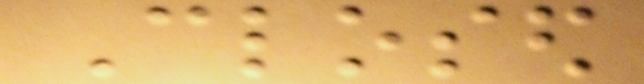Closed
